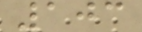103
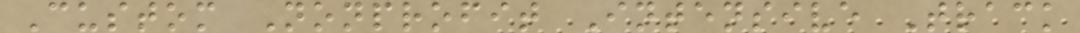Custom Nonprofit Intensive Track
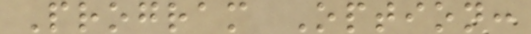Program Option:
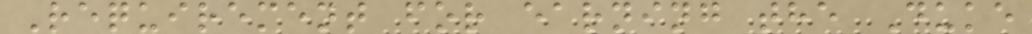Requirement for earning the Duke
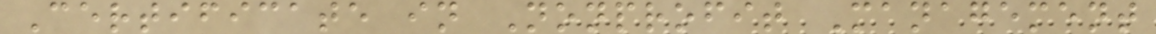Certificate in Nonprofit Management
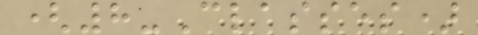(8-Classes)
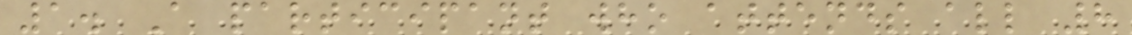1. A participant who attends all 8
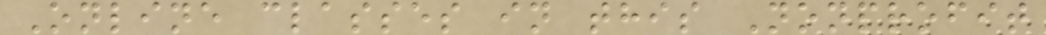Online classes in this Nonprofit
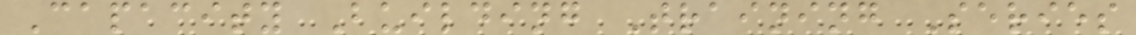Capacity Building Training Series
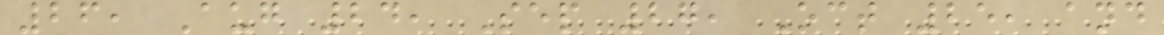26, Aug 24, Sep 27, Oct 25, and
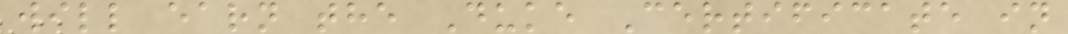will earn the Duke Certificate in
